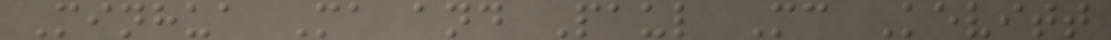Minhua Ma and Paul Mc Kevitt
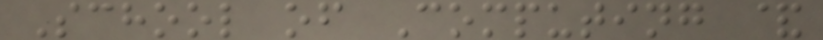School of Computing &
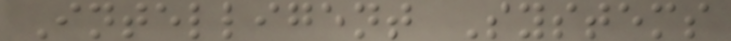Intelligent Systems
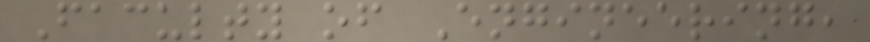Faculty of Engineering,
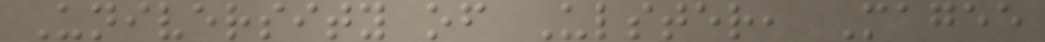University of Ulster, Magee
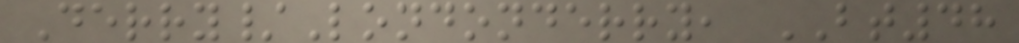Derry/Londonderry, BT48
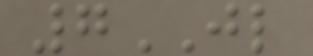7JL
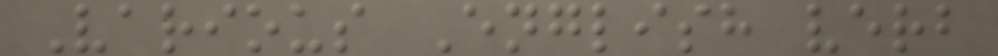Various English verb
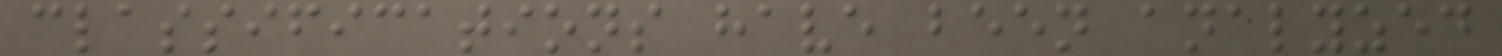classifications have been analyzed
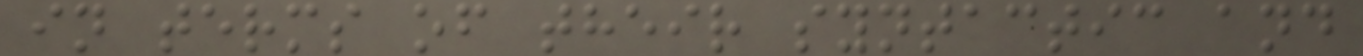in terms of their syntactic and
